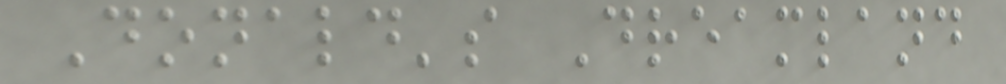Donald's Dreamland
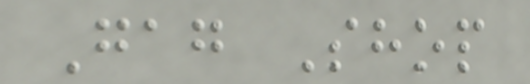Gag Shop
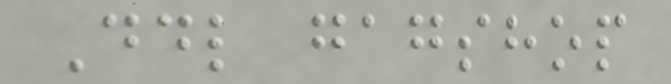Ddl gagshop
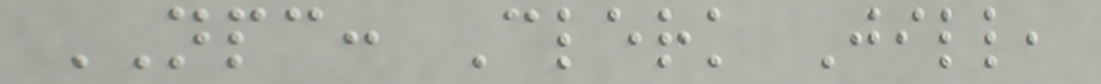NPC: Clerk Jill,
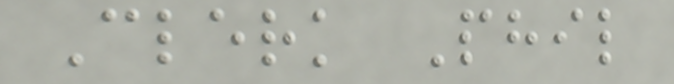Clerk Phil
